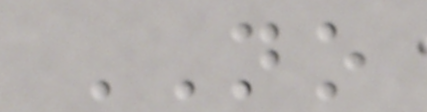NO
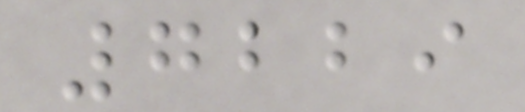7229
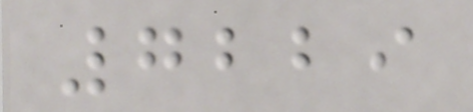7229
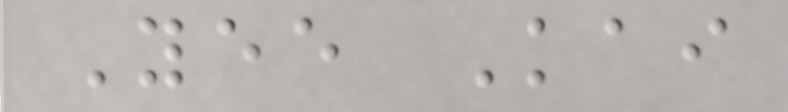Yee Kai
